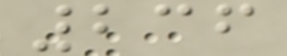236
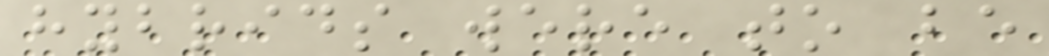hybrids were to be
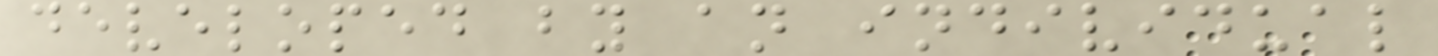developed by an individual
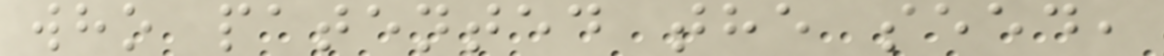who patented the seed,
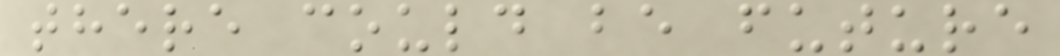there could be future
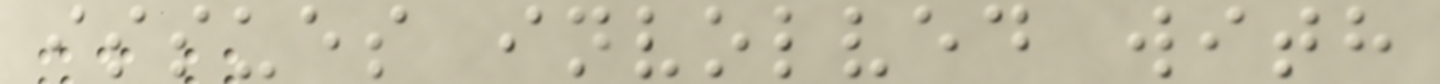issues involved with
